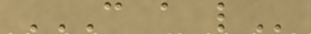C A L
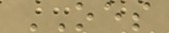OES
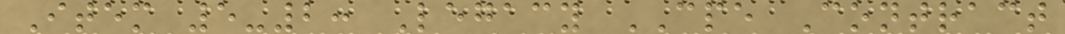Item 5-2: Legacy CPE Contract
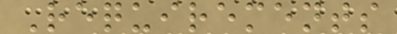Requirements
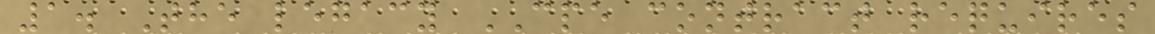1. The legacy CPE contract requires
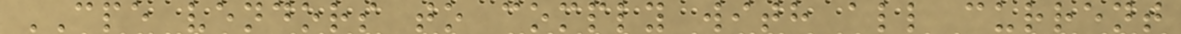CPE vendors to comply with all current
